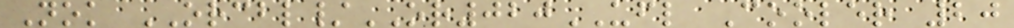Nok ORCBL/OR020UFL Cooler 20
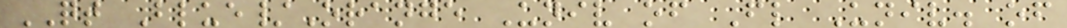QT Blue/Orange Univ of Fl Univ. of
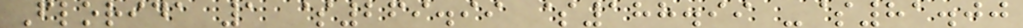Florida 1 $269.99 $188.99 -$81.00
